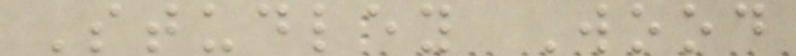Studley Wood
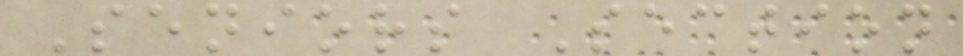Seniors Section
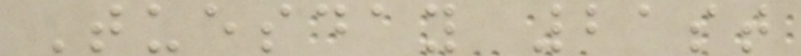Tuesday 21st
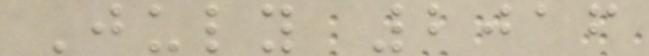July 2016
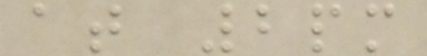at 2pm
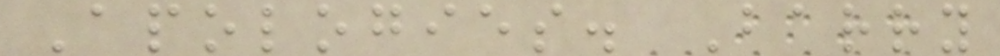Apologies. Barry
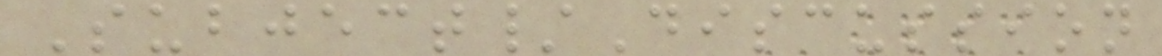Subject/Discussion
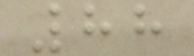88
